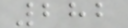282
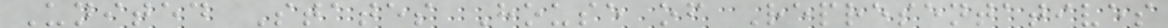United States House of Representatives
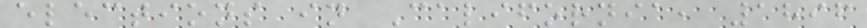elections in California, 1896
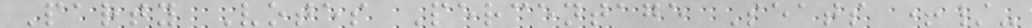Party Votes Percentage Seats +/-
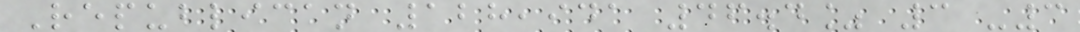Republican 128,941 46.4% 3 -3
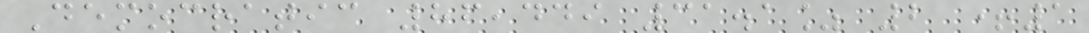Democratic 86,449 31.1% 2 +1
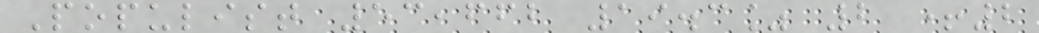Populist 53,662 19.3% 2 +2
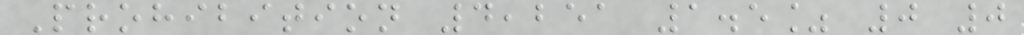Prohibition 4,251 1.5% 0 0
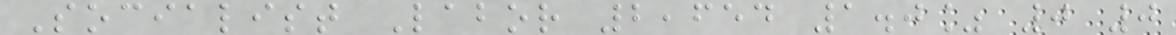Socialist Labor 2,654 1.0% 0 0
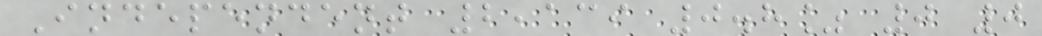Independent 2,139 0.8% 0 0
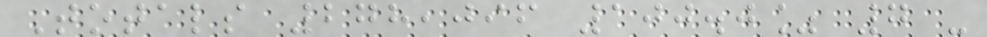Totals 278,096 100.0% 7 -
